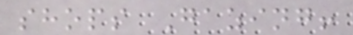shops Gazing!
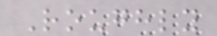Roughly
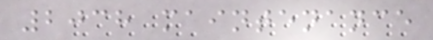2038 maintenance
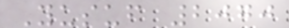Yusuf 2070
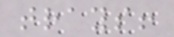trays!
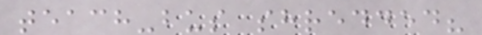teach-bus shredded?
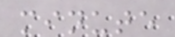minute
